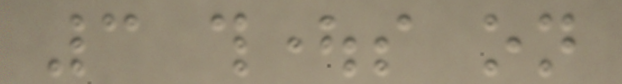3 thoughts on
